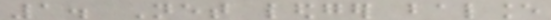1. Net ledger balance
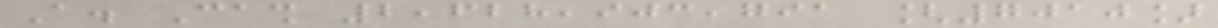A. Cash 2,628,903,791 [7010]
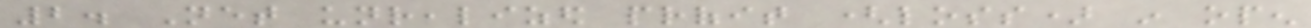2. Net unrealized profit (loss) in open
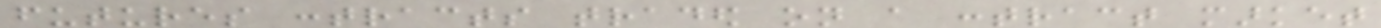futures contracts traded on a contract market
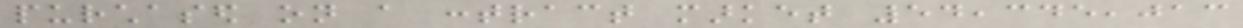purchased on a contract market 54,345,013
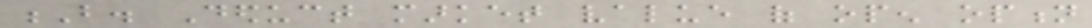B. Deduct market value of open option
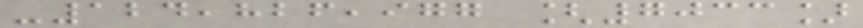-124,826,977 [7033]
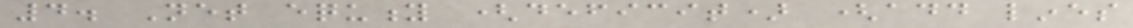4. Net equity (deficit) (add lines
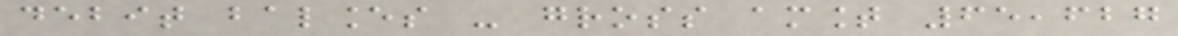debit balances - gross amount 65,627
